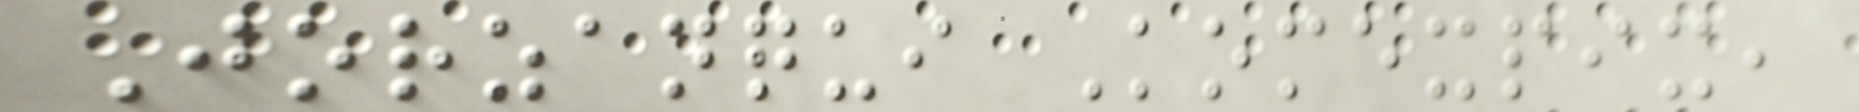Jorzanqui Komexpix,
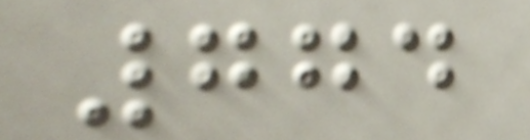774
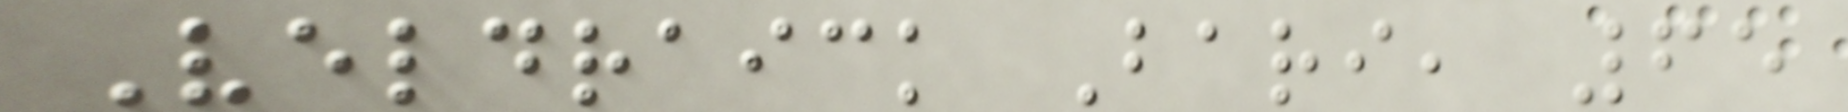Veldraick Bari, 65
